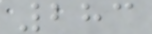283
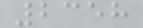2358
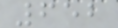652
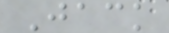Jack
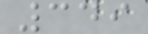349
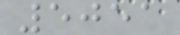5051
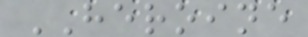HEROINE
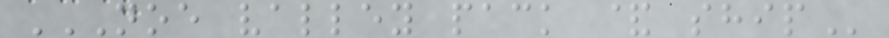NOE VALLEY PACK & SHIP
